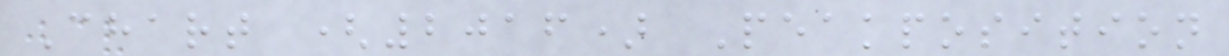Chart (2016) Peakposition
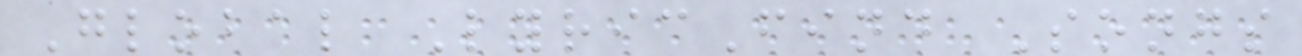Global LyricFind Songs
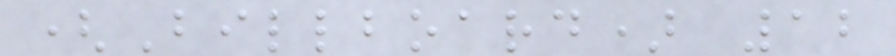(Billboard) 12
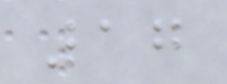17
